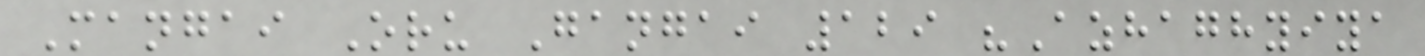Mangai Oru Gangai 129 "Azhaghyiya
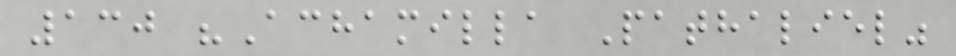130 "Achamilla Pathaliel"
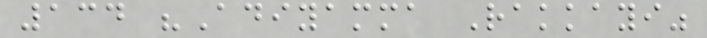134 "Adiyamma Rakkayi"
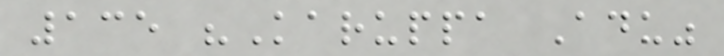135 "Karuppa Adu"
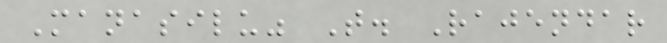Manasilu" T. Rajendar
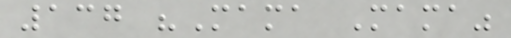137 "Mama Mama"
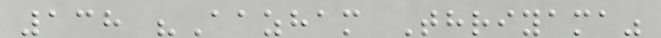138 "Aazham Thriyama"
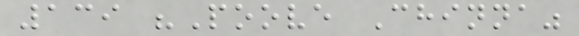139 "Poove Chinna"
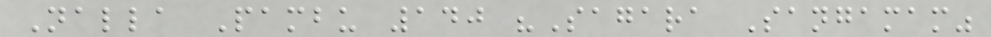Nalla Pambu 140 "Sagara Sangamam"
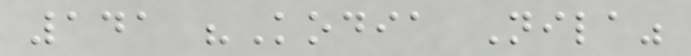141 "Kodia Nila"
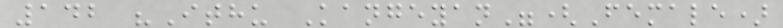142 "Ithu Kangeyan"(Female)
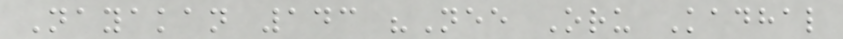Nayakan 143 "Nee Oru Kadhal
